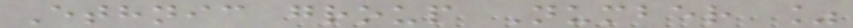Ethnic group Number %
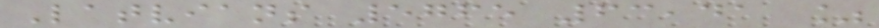Latvians 5765 63,41 %
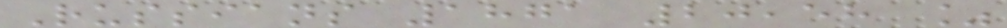Russians 1871 20,58 %
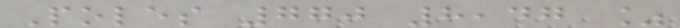Poles 770 8,47 %
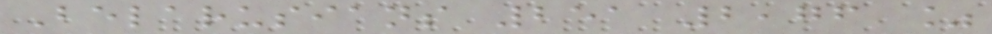Belarusians 251 2,76 %
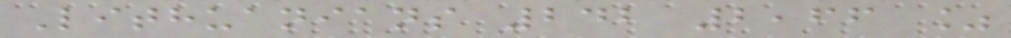Lithuanians 242 2,66 %
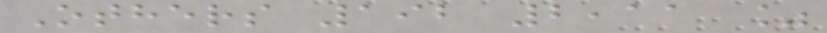Others 192 2,11 %
